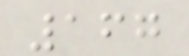167
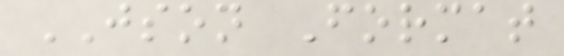JSON Format
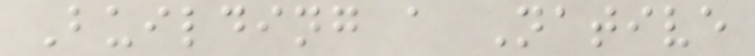Building a Native
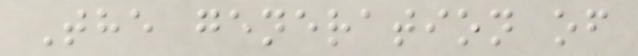The generation of
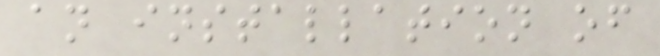an installation of
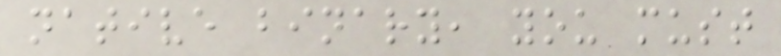native binary, you must
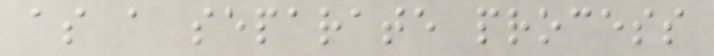as a separate process
